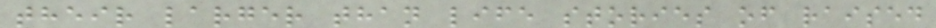their larger than life stories of raised
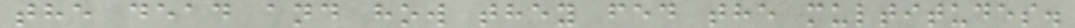the dead and how they fed the multitudes.
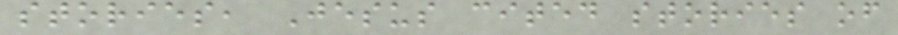stories, Jesus cited stories of
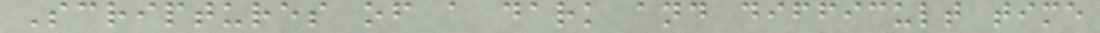Scriptures of a dark and difficult time
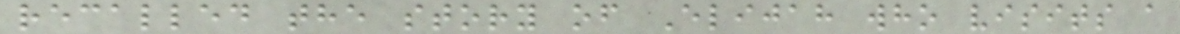recalled the story of Elijah who visits a
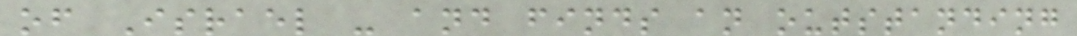of Israel - and finds an outstanding
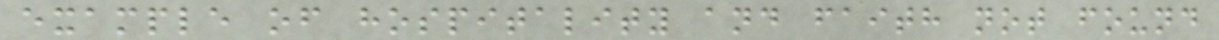example of hospitality and faith not found
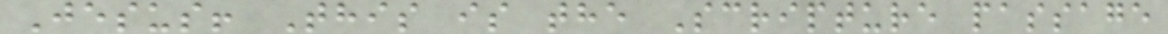Jesus! This is the Scripture passage
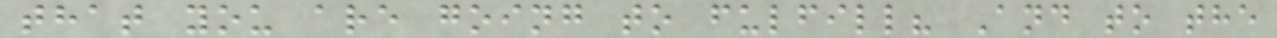that you are going to fulfill? And to the
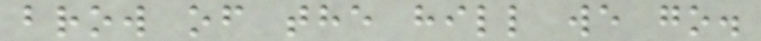brow of the hill we go.
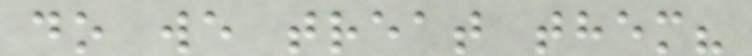do we treat them?
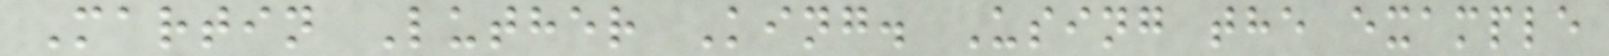Martin Luther King. Using the example
